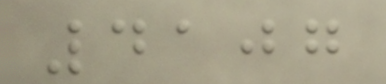4107
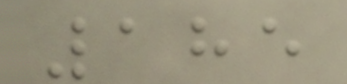185
